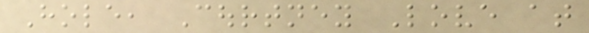Hole, Courtney Love at
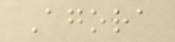Agora
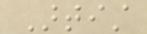Artist
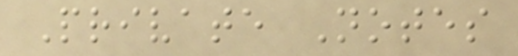Private Notes
